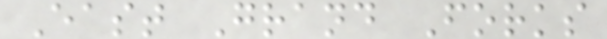East Grand Forks
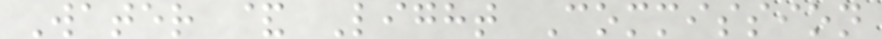Water & Light Commission
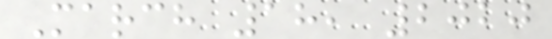March 18, 2020
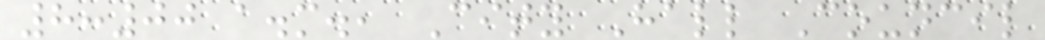8:00 a.m., City Hall Council
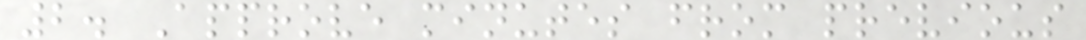2. Approve minutes from previous
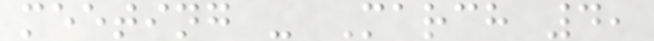meeting - March 4,
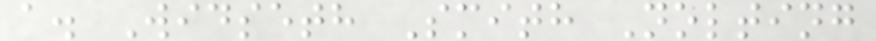a. Widseth Smith Nolting
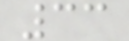33
